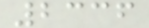2336
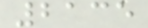2135
